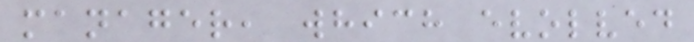manager, which evolved
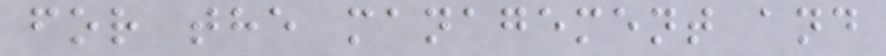for the management and
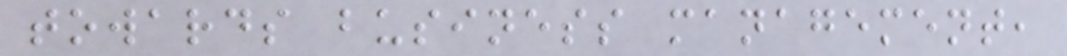towards business management,
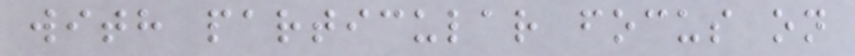with particular focus on
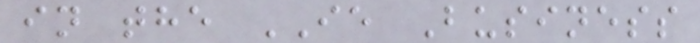in the IE Business
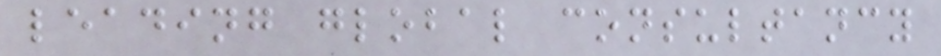leading global consultancy
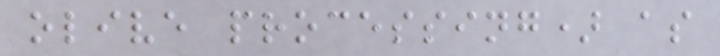olive processing) as
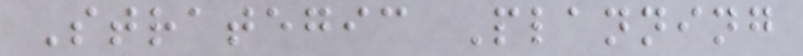Strategic Planning
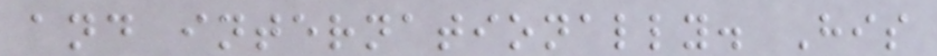and internationally. His
